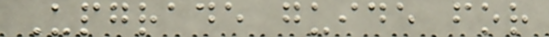Upgrade guide for
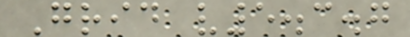Grid v5.3.7
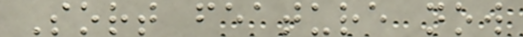Sort feature now
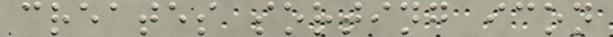creates sorting icon
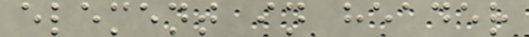element in header
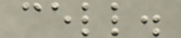cell.
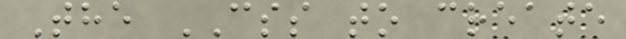The CSS to create
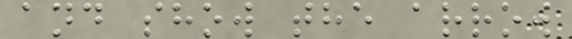and show the arrow
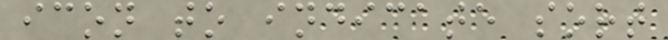icon to indicate sort
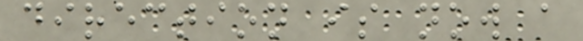direction is now a
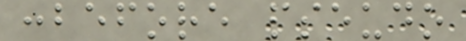:before pseudo
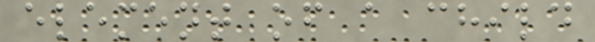element of a child
